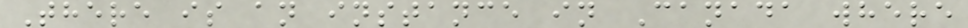There is an instance in Canada where
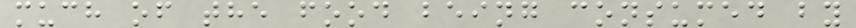much of the food being consumed by
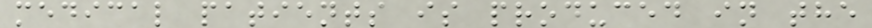medical patients is produced in the
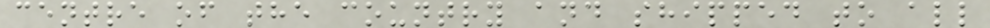centre of the country and shipped to all
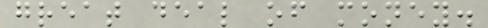great deal of money.
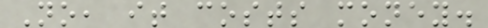No, it costs money.
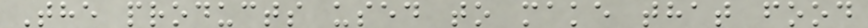The products used to make that food
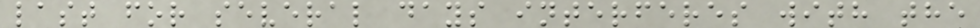last for several days interferes with the
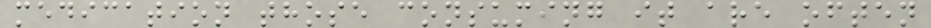medication those consuming it are often
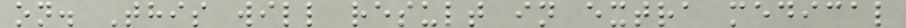on. This will result in extra medical
